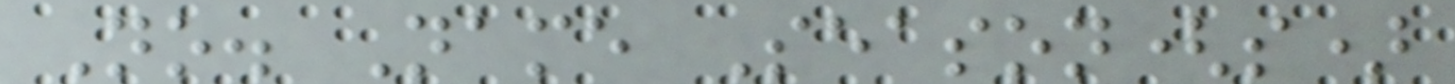No. Name Season(s)
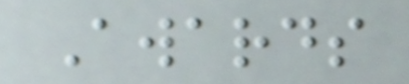Awards
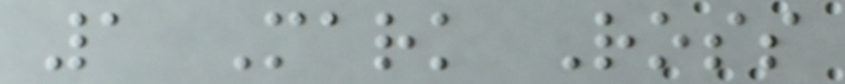1 Mark Ross
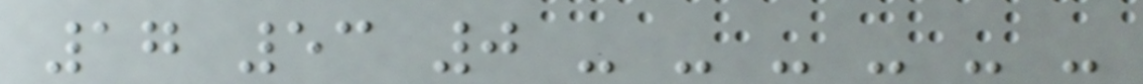17 53 0 - - - - - -
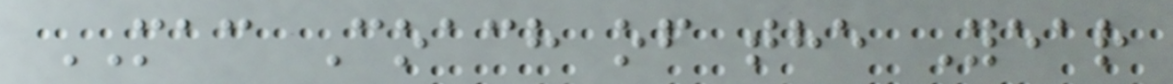MAC Coach of the Year
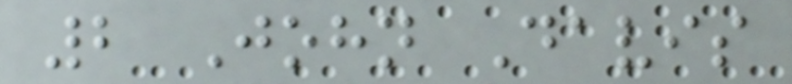2 John Davis
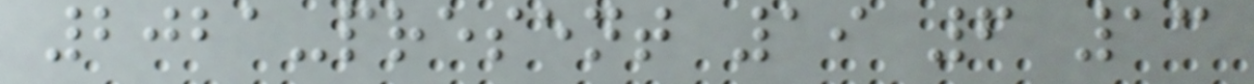2021-present 19 6 13
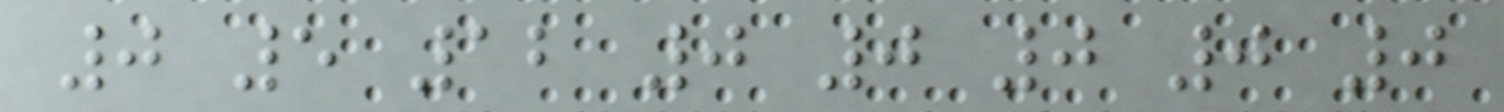0 5 12 0 0 0 0 0
